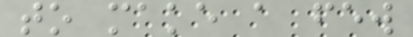to make a few
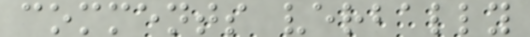comments verbally
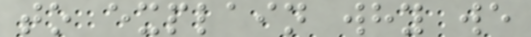to explain why we
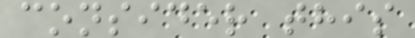consider this
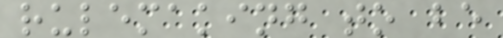rulemaking to be
